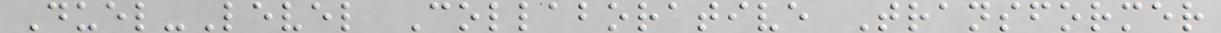Duel-Level Collaborative Transformer
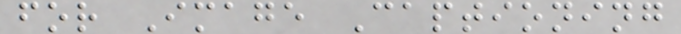for Image Captioning
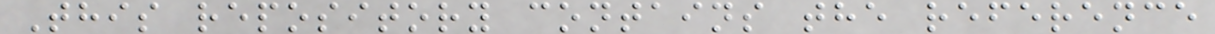This repository contains the reference
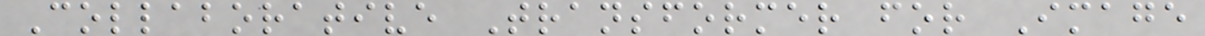Collaborative Transformer for Image
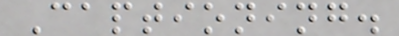Captioning.
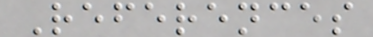References
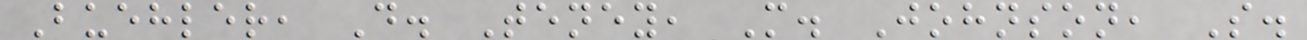Buehler, D. Teney, M. Johnson, S.
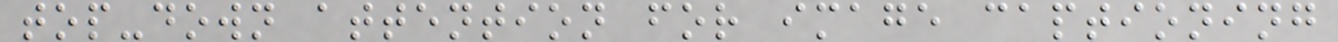top-down attention for image captioning
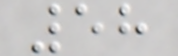58
